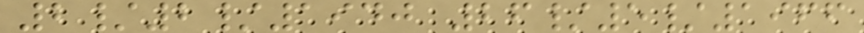2/2/1940 26/5/1966
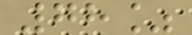78%
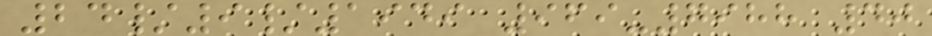24/9/1949 969-7988 40
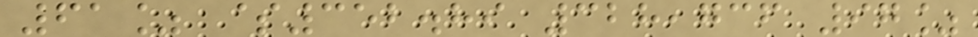61% $352.89 328,736 97%
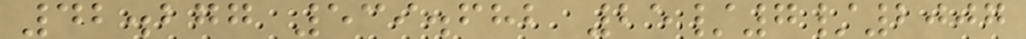42.277 539.682 25/7/2007
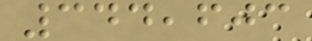344,603
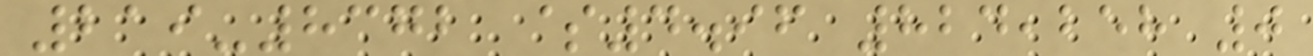219-8372 $4.96 824,258 0
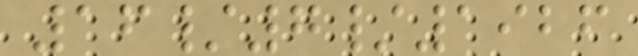16/7/1926
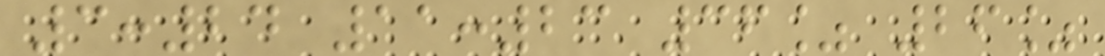3:24 11:23 36% 26%
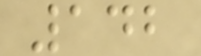142
